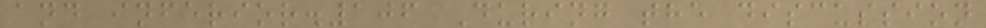and inferior.106 During the discussion
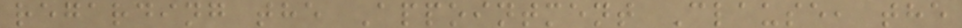regarding the Appointment Clause, the
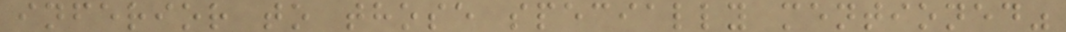inferior to those specially mentioned"
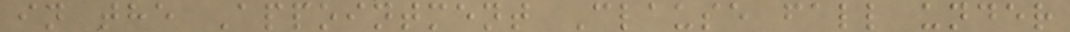in the Appointment Clause fall under
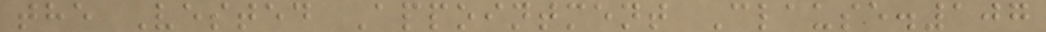the Vested Appointment Clause.107
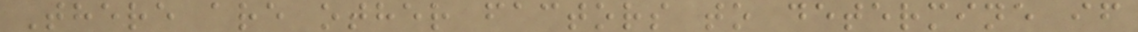There are other factors to determine if
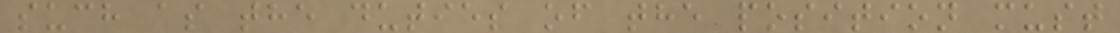such as the duties of the position must
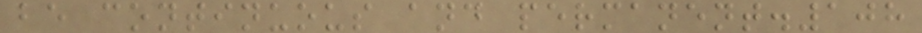be continuous and permanent.108
